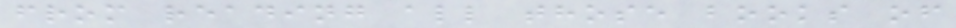from reading all those books of
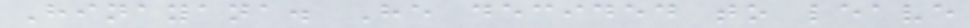Hinayana. He decided to leave
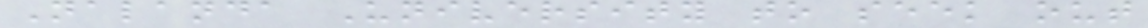Nalanda University to seek out
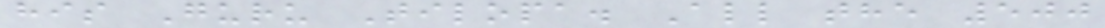his Guru Tilopa. All the 500
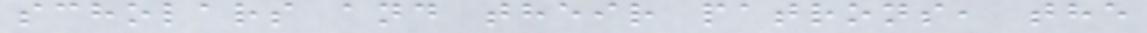scholars and their patrons, the
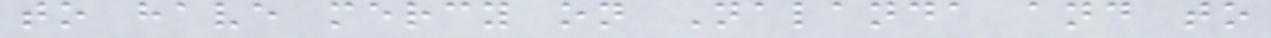to have mercy on Nalanda and to
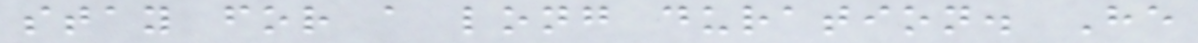stay for a long duration. He
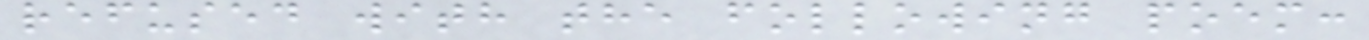refused with the following poem:
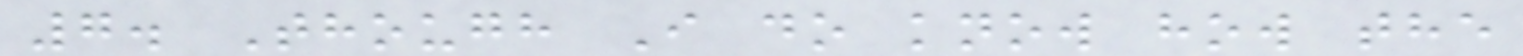7. Though I do know how the
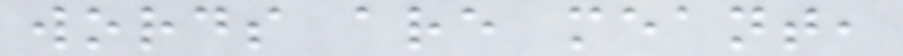words are meant,
